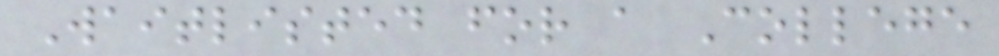Waitlisted for a College
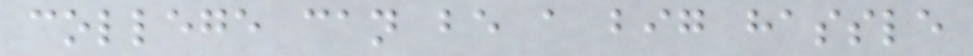college can be a big hassle
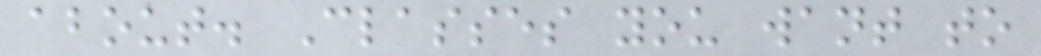about. Classes you want to
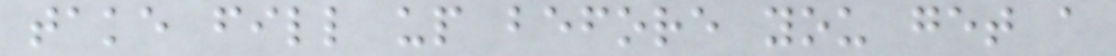take fill up before you get a
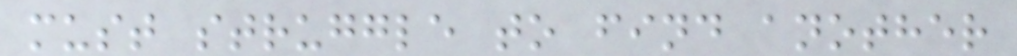must struggle to find another
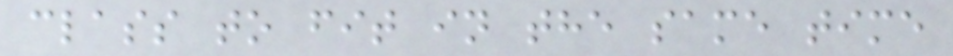class to fit in the same time
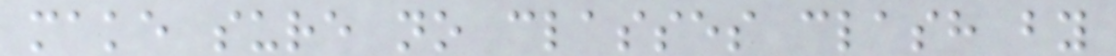make sure no classes clash by
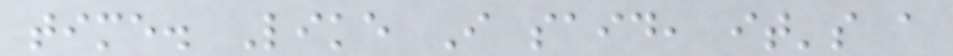time. Like I said, it's a
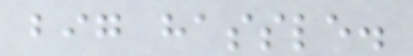big hassle.
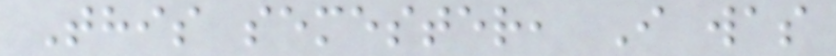This semester, I was
